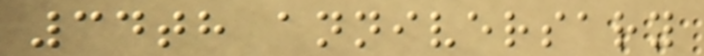34th anniversary
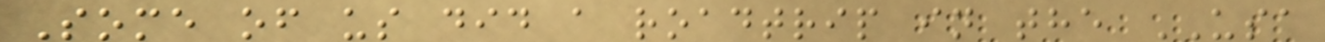Some of us did a roadtrip in the USA
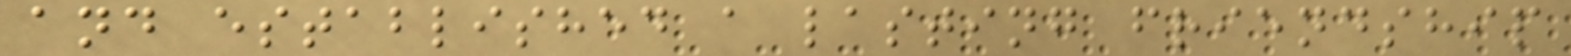and established a lasting friendship
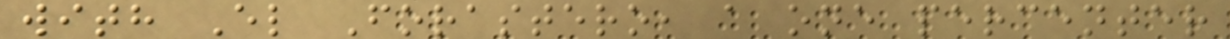with El Forastero, a one percenter
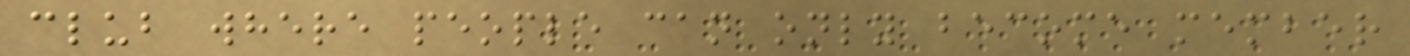club where people can only become member
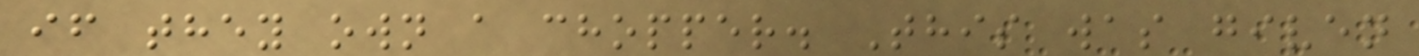if they own a chopper. This was given
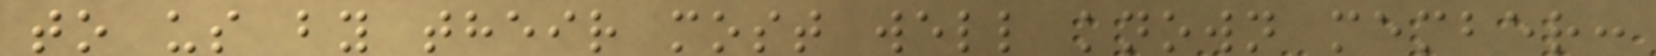to us by their most well known member:
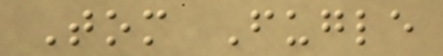Tom Fugle
